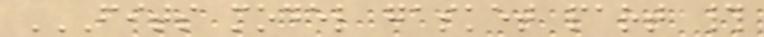FITS MODEL GASKET PART #
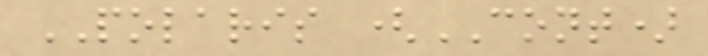POLARIS (CONT)
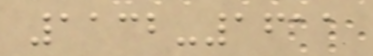1132-1611
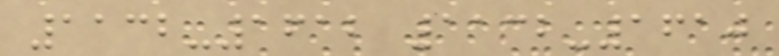1132-1612 1132-1610
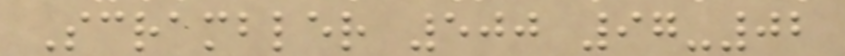Scrambler 500 97-02
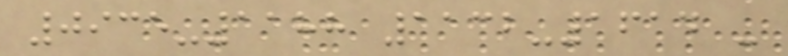0935-1188 1132-1614 -
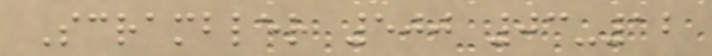Scrambler 500 03-12
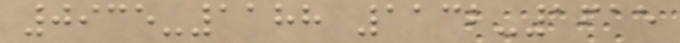0935-1188 1132-1615
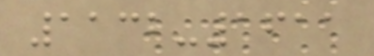1132-1611
